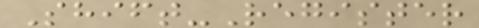Shift-Register
